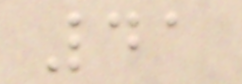41
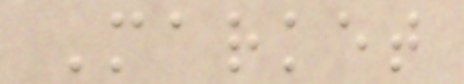Market
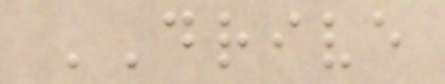DRIVE
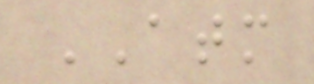ATM
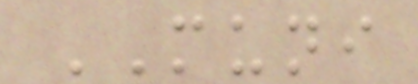MUNI
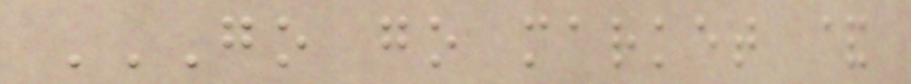GO GO MARKET &
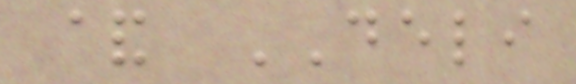& DELI
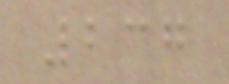237
